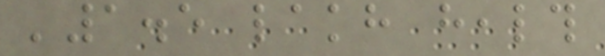'1.5 lakh health
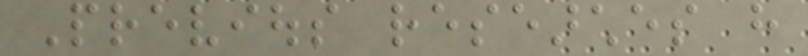Previous researches have
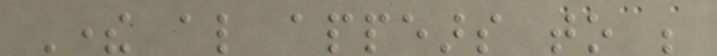There also appears to be
